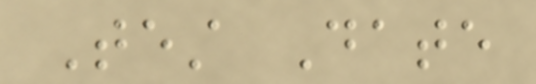Test Date
